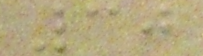30
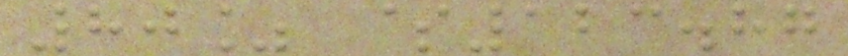80% $123.87
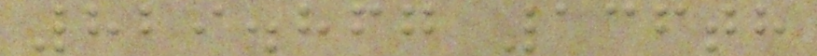829.867 136th
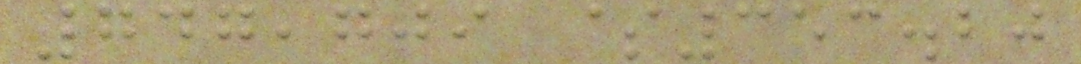747,709 $353.20
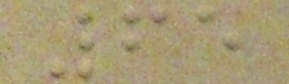65
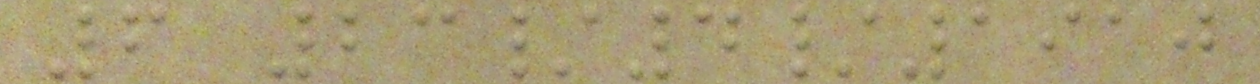6 23/4/1910
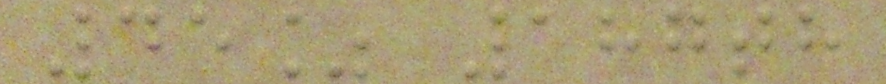45% 187th
